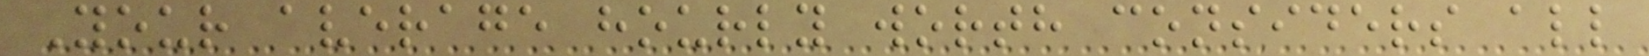Your average hourly worth considers all
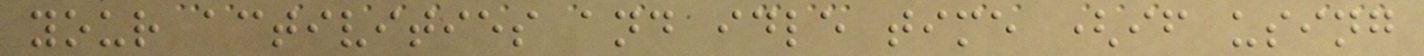your activities and idle time (if using
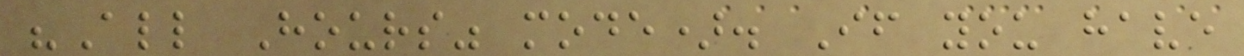"All Hours" mode). If you have
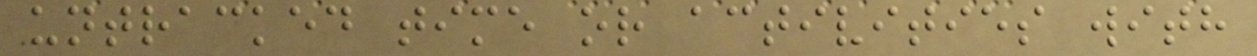untracked time or activities with
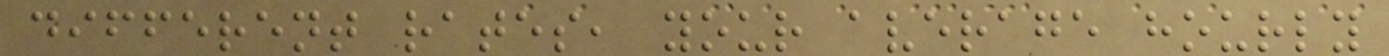different rates, your average hourly
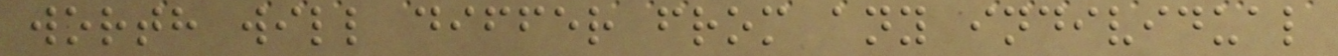worth will differ from any individual
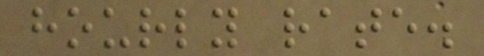hourly rate.
